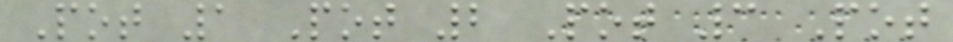Pot 1 Pot 2 Pot 3 Pot
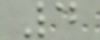4
